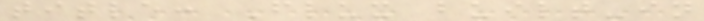title: Flux built-in
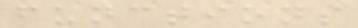functions
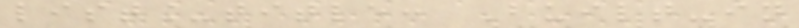list_title: Built-in
